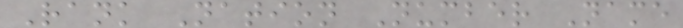Rank Nation Number Name
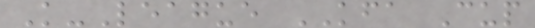K-League KFA Cup
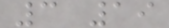3 19
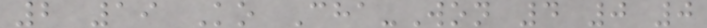2 19 Ko Cha-Won 4 0 0
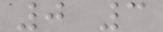0 3
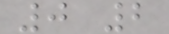0 2
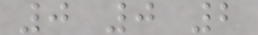0 0 2
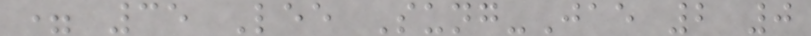= 35 Lee Sung-Jae 2 0
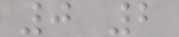0 2
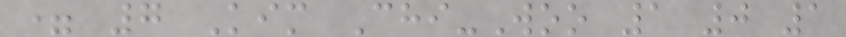= 7 Kim Chi-Woo 1 0 1
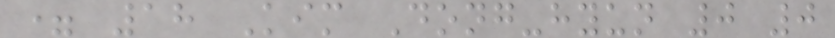= 18 Kim Dong-hyun 0 0
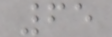65
